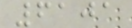6101
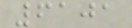6101
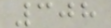308
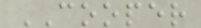COOPER
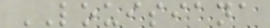LOUISIANA
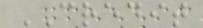CREDIT
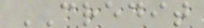CREDIT
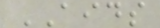AIDS
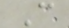C
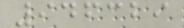946329
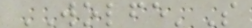WOLFE'S
